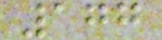177
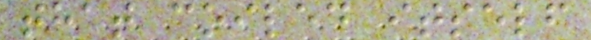that coiled itself
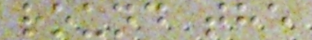round the
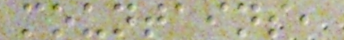mountains,
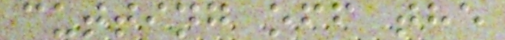cutting off the
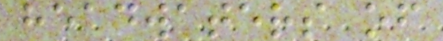headwaters of
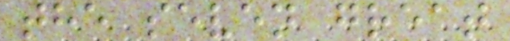the seven great
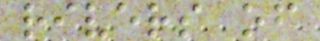rivers of
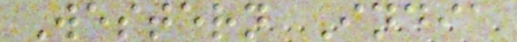Western India
